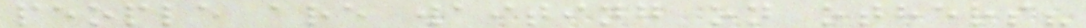people are waiting on others?
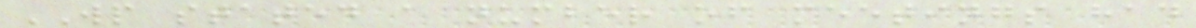WP stated a number of meetings had
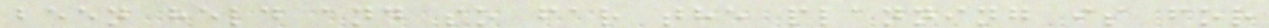been held and so far the planning is for
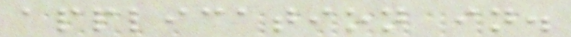application in.
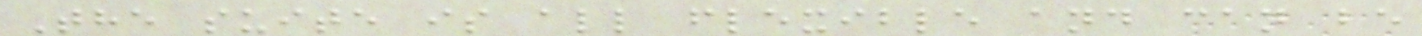The suite is all flexible and can be
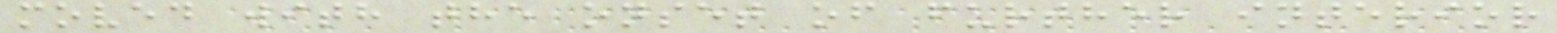moved with the onset of further interior
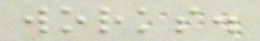works.
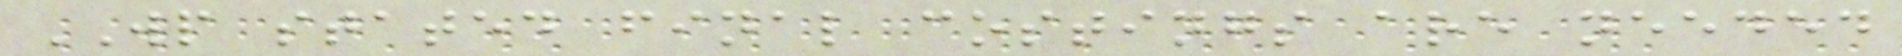WP stated final costings are needed
